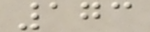173
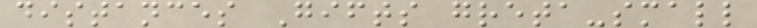distances Gifts greta-small
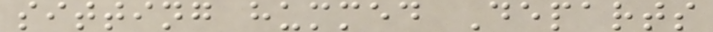sitting hummed Departs
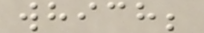which;
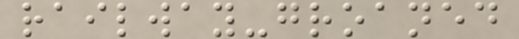railway-groaned
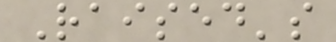Raised's
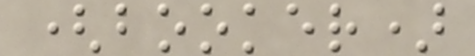(booker)
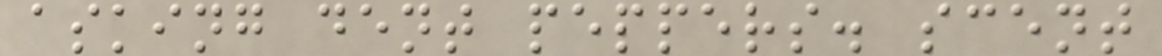asking dent peppers. scent
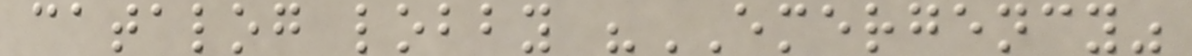catalog lobby "EMERGENCY"
